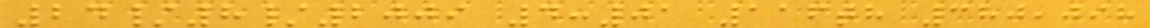24/8/2009 4:01 116th 380,098
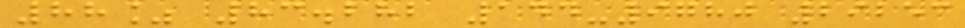88% 83.282 144-9780 29253
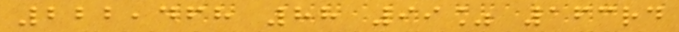222,468 88 99% 163rd
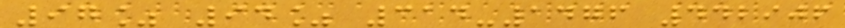97% 94% 314-1476 442906
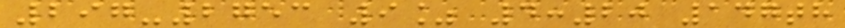297-2753 9% 4:20 147th
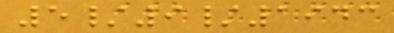5/9/1943
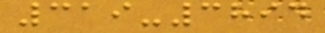319-3894
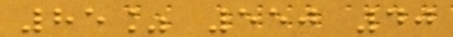85% 550 40
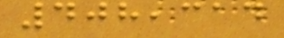408,314
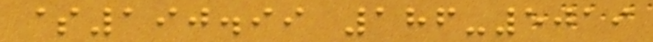$190.99 186-5019
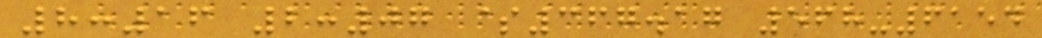8:16 2:07 $367.17 568-6154
